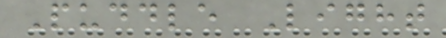Puddle Light
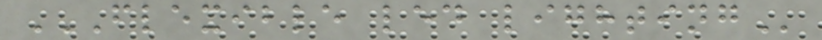FLEXIBLE LED LIGHTING
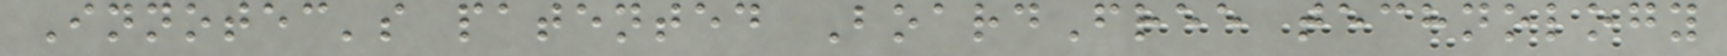Innotec's patented BoardFree technology
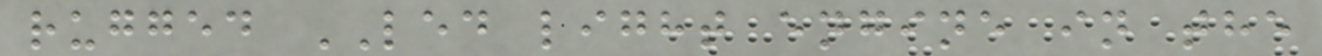rugged LED light engine in the
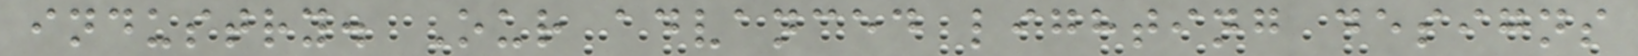industry. Our advanced lighting designs
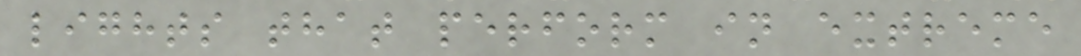lights that perform in extreme
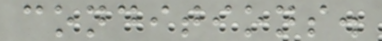conditions.
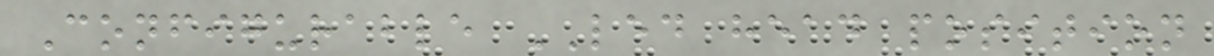Configurable LED head position
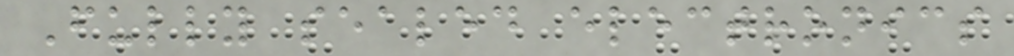Fully sealed electronics
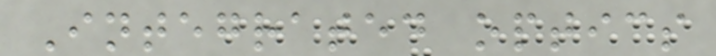Integrated optics
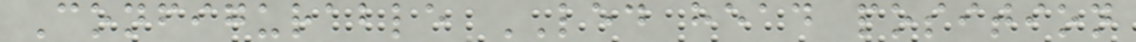Configurable LED head position
